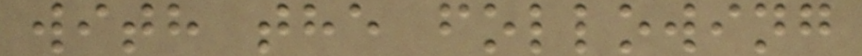with the following
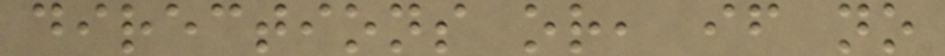directions or, if no
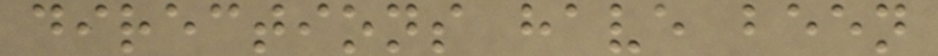directions have been
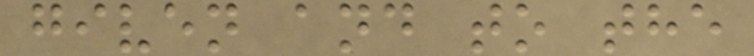given and to the
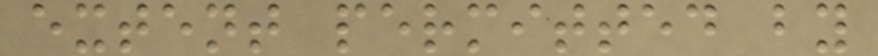extent permitted by
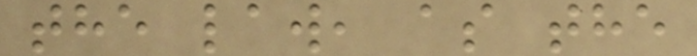the law, as the
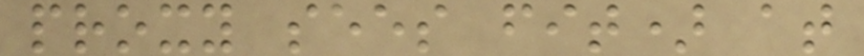proxy sees fit) at
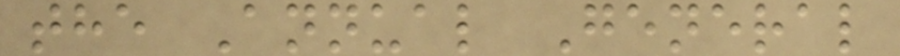the Annual General
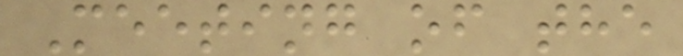Meeting of the
